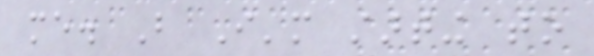me. But I'm starting to
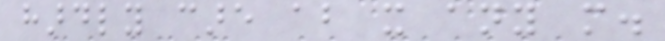hardly care about it any more.
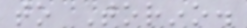to Torino.
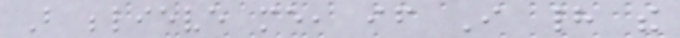But believe me, if I had the
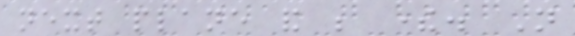next plane and be there. Not
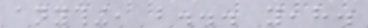anything, but... yeah.
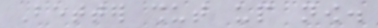Better shut up now.
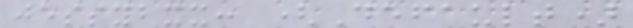jessybxx: (Default)
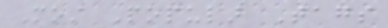Most Popular Tags
